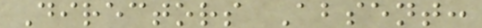Directors Absent:
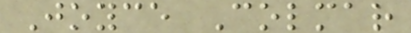Joyce Colmar
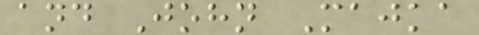and John Majka
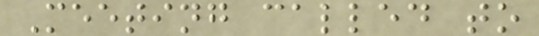Meeting called to
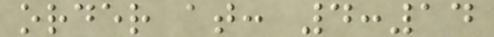order at: 4:14
